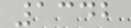1342
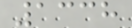1338
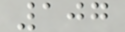107
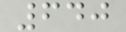640
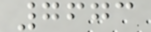7673
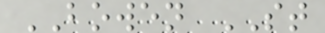BOWEN ST
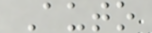Auto
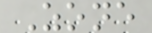Zone
